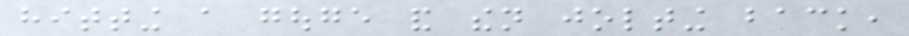hitting a gouge and then jolting back,
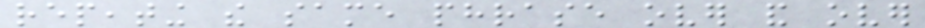repeating the same phrase over and over
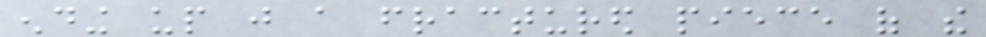ending up just a fractured piece of the
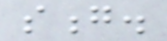song.
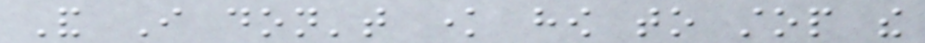And I don't know how to stop the
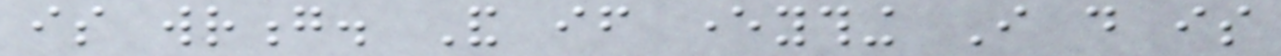is wrong. And if everything I do is
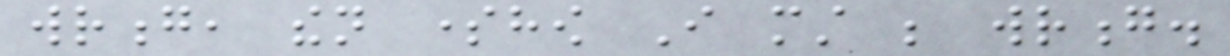wrong, then somehow I must be wrong.
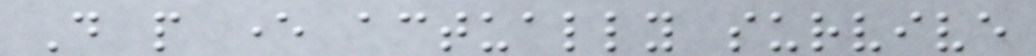Do people ever actually survive
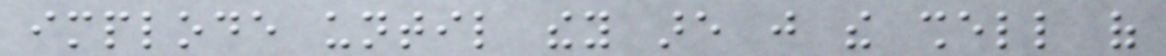implode until they are just the shell of
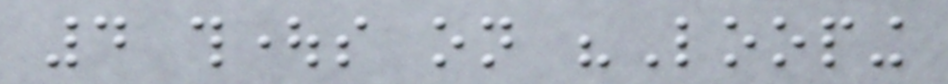4 thoughts on "Looping
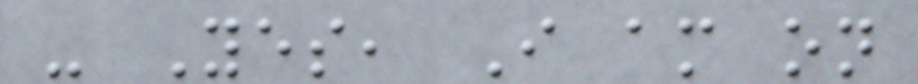- Yes, I am on
